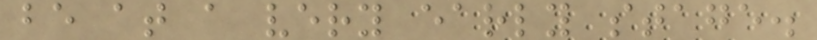be at a very early stage.
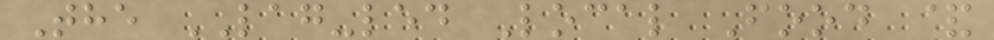The LAG-led Local Food &
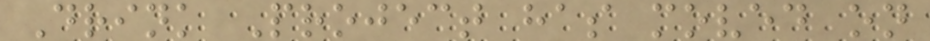Drink Project has moved on
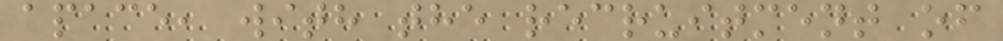apace, with the recruitment of
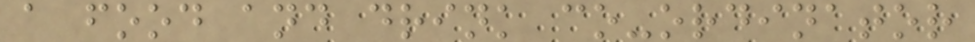a food and drink co-ordinator
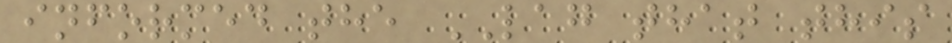informed the LAG that this
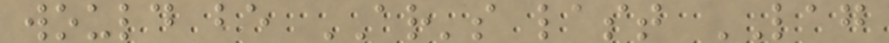would be AR's last LAG
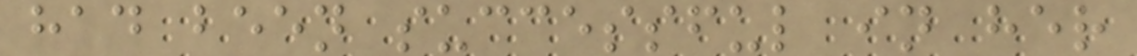had been successful in her
